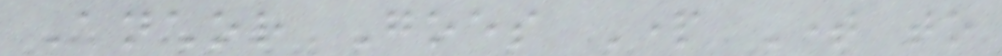Anchor Goes Part Time to
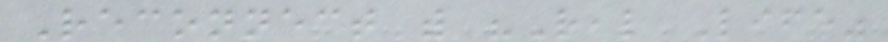Reconnect with "Real Life"
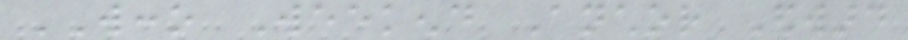WCCO Weekend Anchor Edward
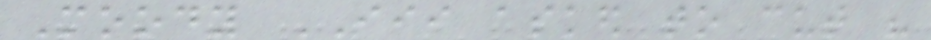Moody III asked to cut his
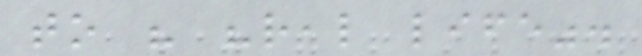to his "real life".
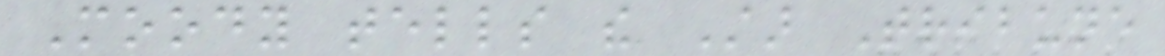Moody tells the Star Tribune
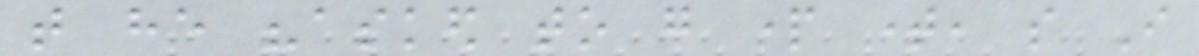that he "asked to go part time, so I
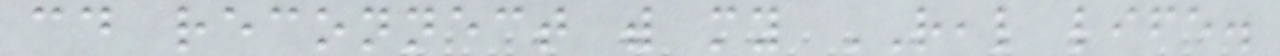could reconnect with my REAL life.
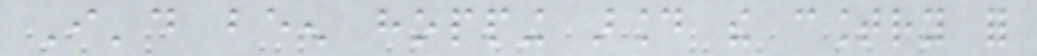I'd been hopping around the country for
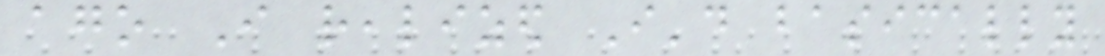ago I realized I'd basically
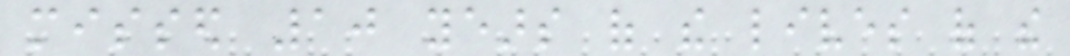missed 10 years of the lives of the
